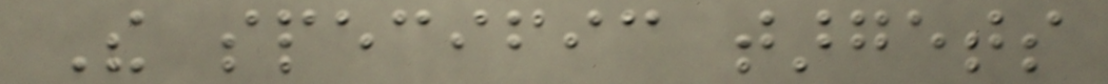The specific targets
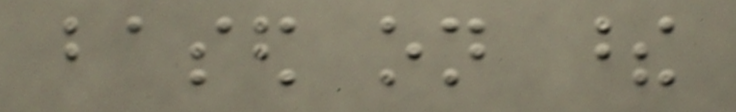based on these
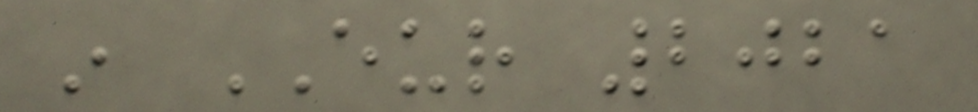in EUR 2021
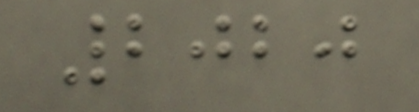2020
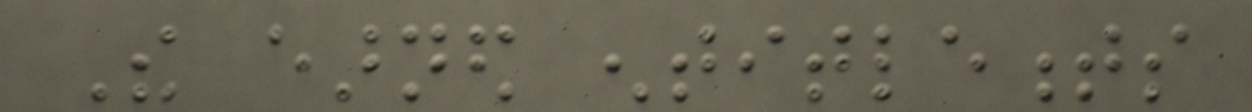The earned entitlements
